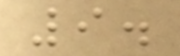9.
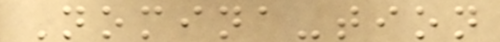Nomina-tion
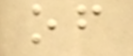of
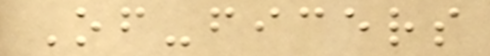Of-ficers
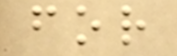for
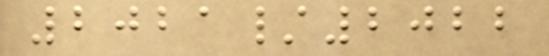2021/2022
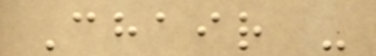Chair -
